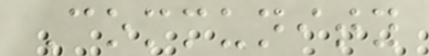Community
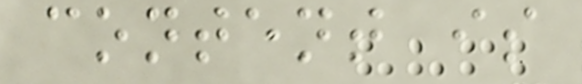content is
